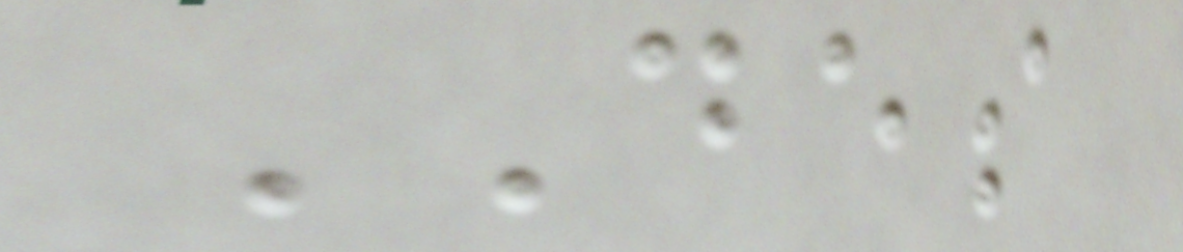DES
